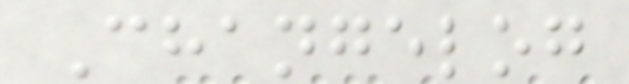Changelog
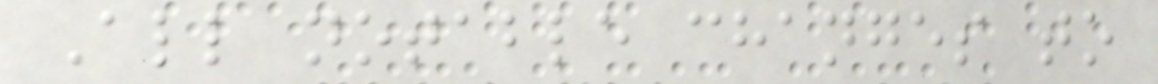All notable changes to
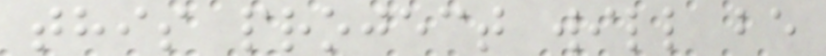this project will be
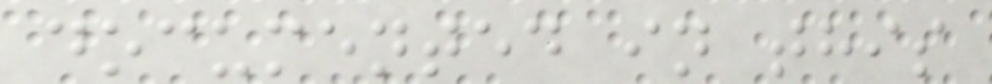documented in this
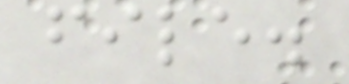file.
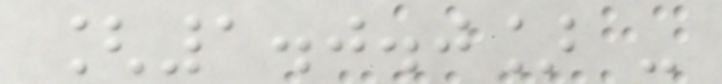[1.0.0] -
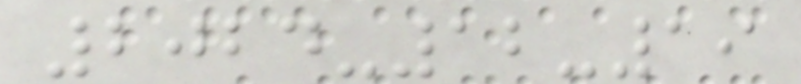2024-12-19
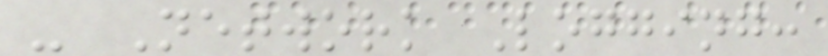- Network Logging:
